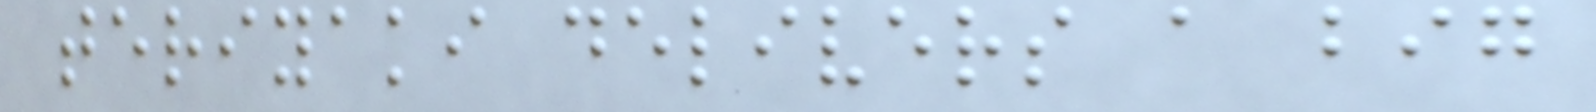teriyaki delivers a big
